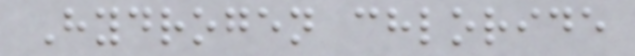Hydrogen chloride
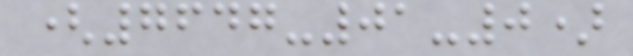(7647-01-0)
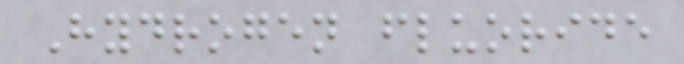Hydrogen fluoride
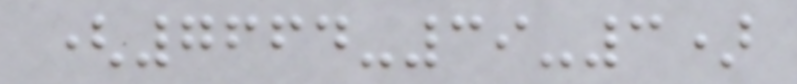(7664-39-3)
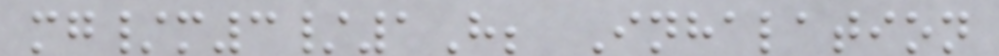mg/m3/1H; Inhalation
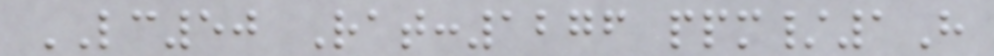LC50 Rat:1276 ppm/1H
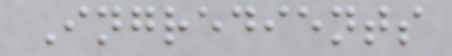Ingredients
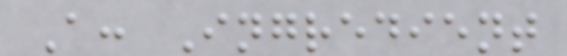A: Ingredient
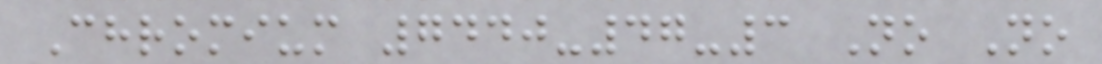Chromium 7440-47-3 No No
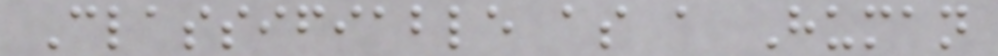Classifiable as a Human
